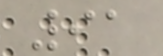91
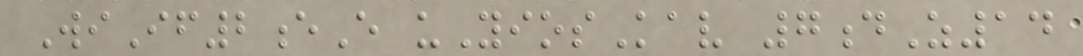WiIf2eE uYiosKav 7dZ14
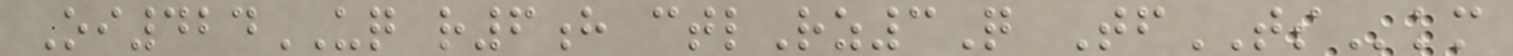Oi424UQ r6h ctlRz3Q TfTSkm
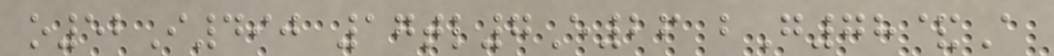o52I490 17tl7E26 bG78&A
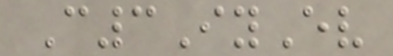C3IyEv
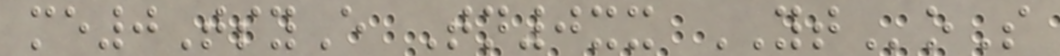me0TsyE Tn0xx YToS
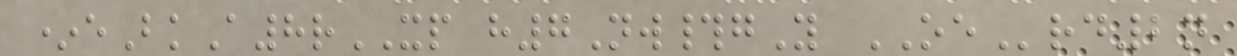*eBkA8rXP h7Nw#gY OErd2n
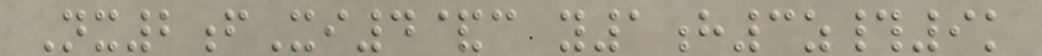Nx2fXi4&c y1h3z#9k
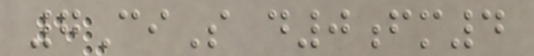7CiS d0fm4
